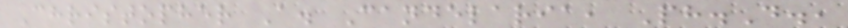Christopher A. Candelaria, Ph.D.,
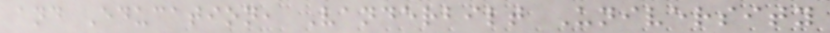and Education, Vanderbilt University
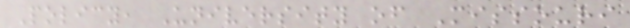Policy, University of Missouri
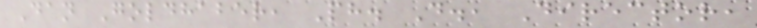Dan Goldhaber, Ph. D., Director,
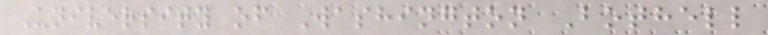University of Washington Bothell
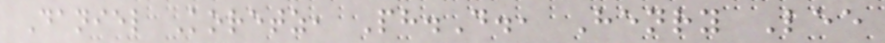Daniel Koretz, Ph.D., Henry Lee
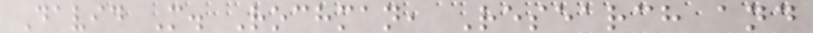David M. Rochman, Research and
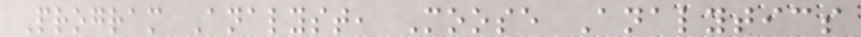Program Analyst, Moose Analytics
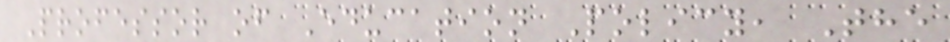Professor of Education Policy, The
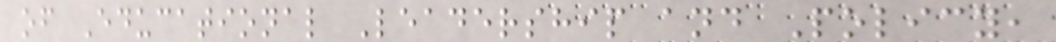of Educational Leadership and Policy,
